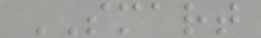SMART
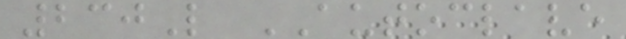230L AUTOCLAVE
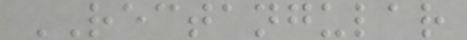RECTANGULAR
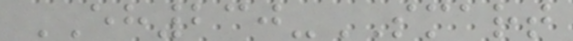EH230-SMART
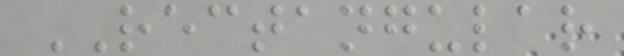RECTANGULAR
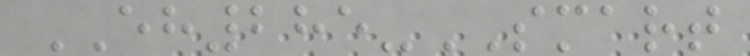EH285-SMART
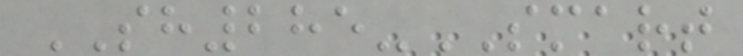SH285-SMART
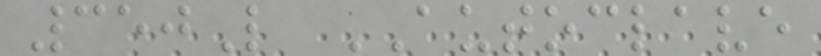350L AUTOCLAVE
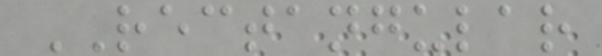RECTANGULAR
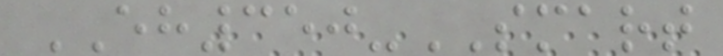EH350-SMART
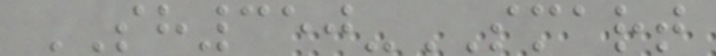SH350-SMART
